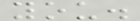you.
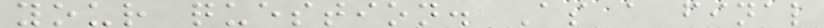your question. As a final
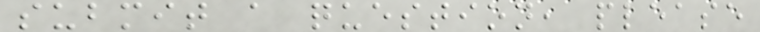submit a question, please
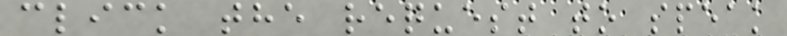click the request to speak
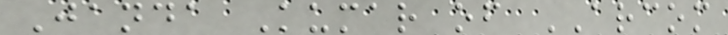Janda Kumar of ARCOM
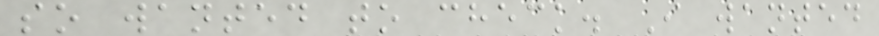so wanted to check. I wanted
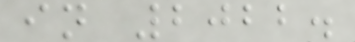in 2022.
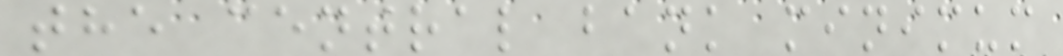the central bank minimum
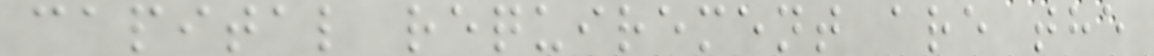capital requirement are the
